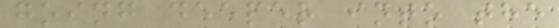going deeper into the
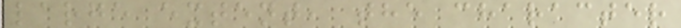large extent, the character
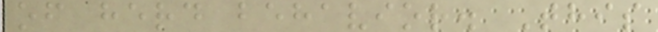of herd behavior. This
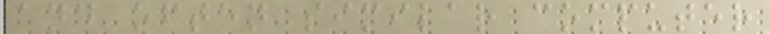and often similar computer
